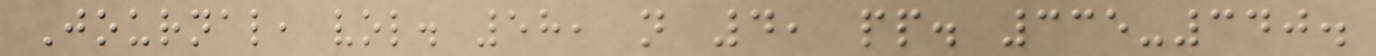Journal, vol. 58, n 4, pp. 335-340.
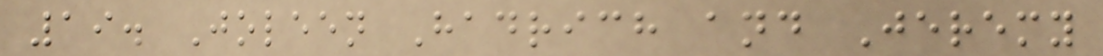19. Joleen Hadrich and Jeremy
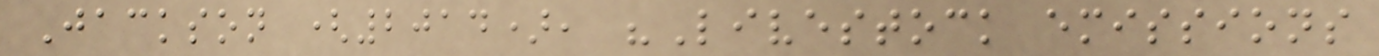Jackson (2014), "Livestock emissions
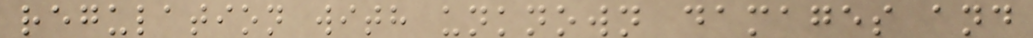regulation with unknown damages and
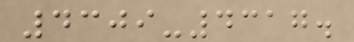4309-4317.
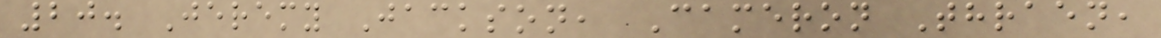20. Jeremy Jackson, Cameron Thraen,
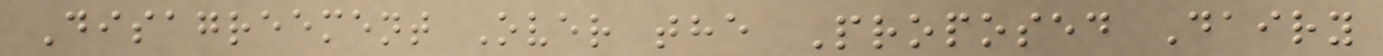Disagreement Over the Proposed Dairy
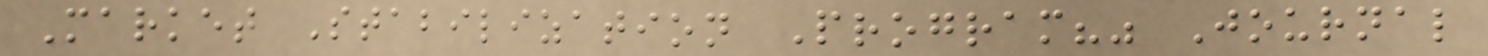Market Stabilization Program?" Journal
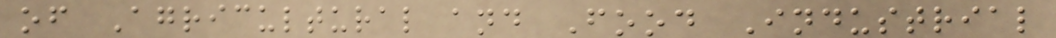of Agricultural and Food Industrial
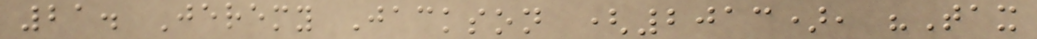21. Jeremy Jackson (2013), "Tax
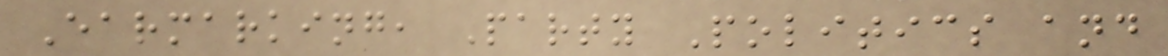Earmarking, Party Politics and
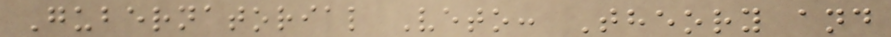Gubernatorial Veto: Theory and
